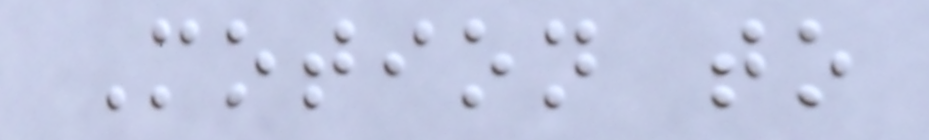Motion to
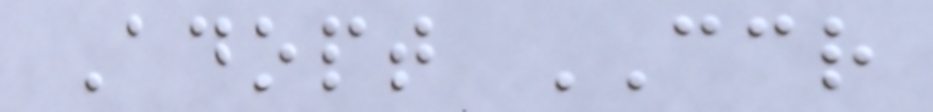Adopt CCR
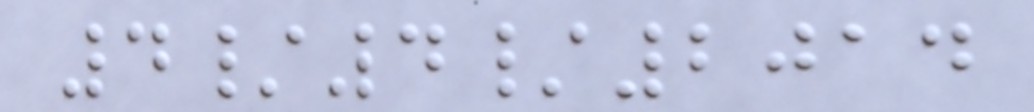4/4/2014
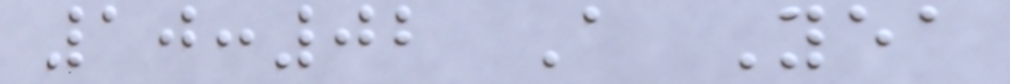10:02 A Yea
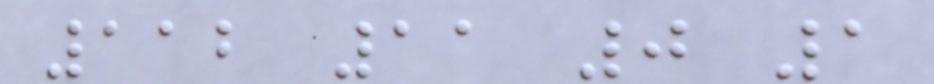112 11 0 1
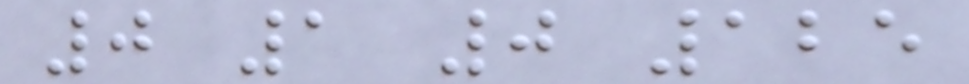0 1 0 125
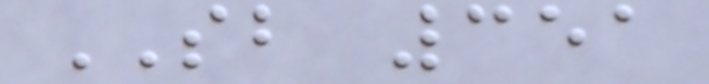SB 351
